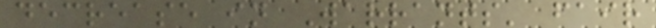decrease in Warrants' fair
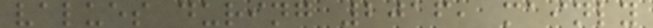values during 2016, mainly
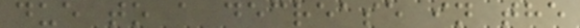due to a decrease in the
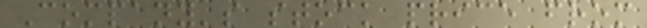Company's stock price from
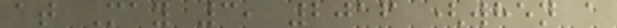at May 3, 2016 (when a
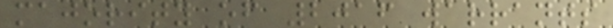majority of 2016 warrants
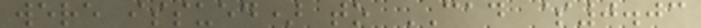were issued) to CAD $0.03
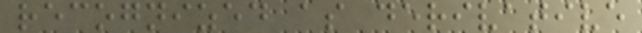recognized as derivative
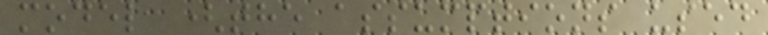model (the assumptions used
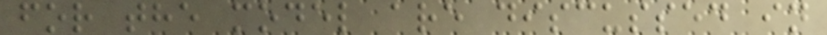for the model are discussed in
